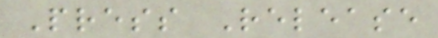Press Release
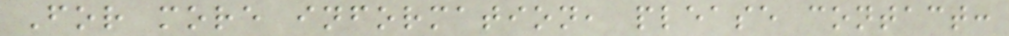For more information, please contact:
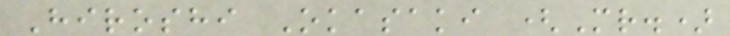Hiroshi Okasaki (Mr.)
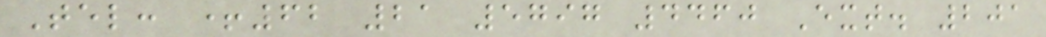Tel: +62 21 5797 4460 Ext. 201
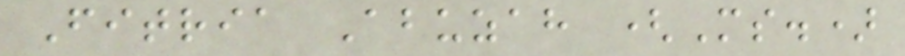Fitria Abuzah (Ms.)
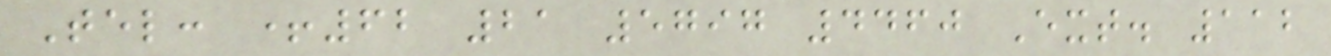Tel: +62 21 5797 4460 Ext. 112
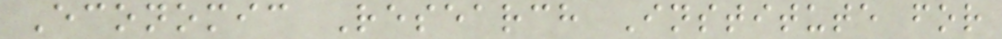Economic Research Institute for
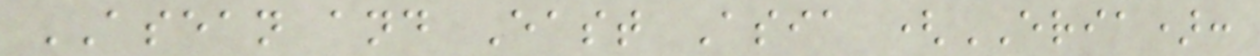ASEAN and East Asia (ERIA):
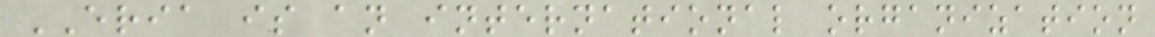ERIA is an international organization
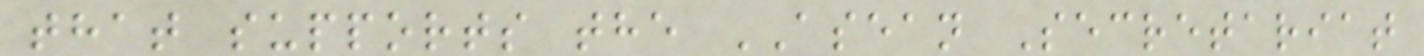that supports the ASEAN Secretariat
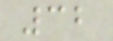32
